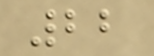22
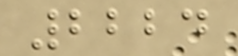2224
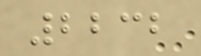2232
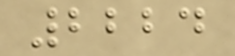2224
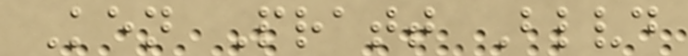Ken Pratt Blvd
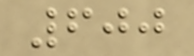600
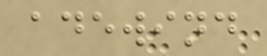adewind
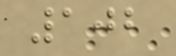102
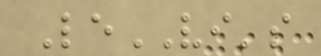LeVI's
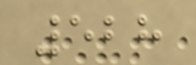528
